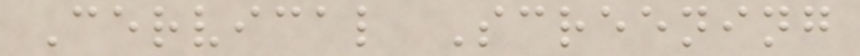Cervical Screening
